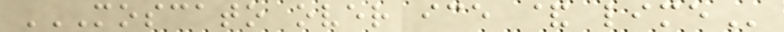MOSCATO OVER ICE & LIME
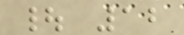| 12
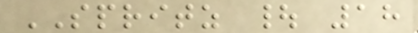SPRITZ | 18
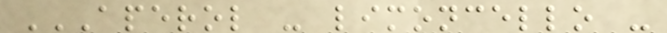APEROL - LIMONCELLO -
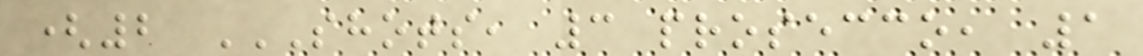(2 SHOTS, 3 PROSECCO, 1
